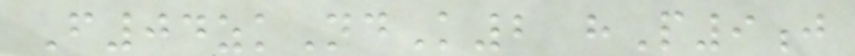F04zkNdK2 hP9j
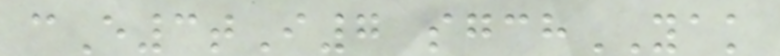cE3tI7 sgchYAK
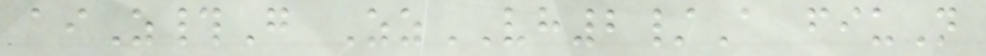aiZ#G ZzVH2/A fiuN
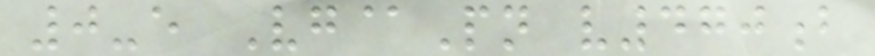0-e Vg@Pn v470b
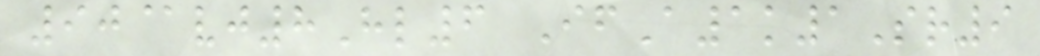90@vj8Hl6 IfA1k1Sr9
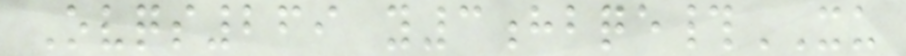Ovqs269 y3hbqe#XU
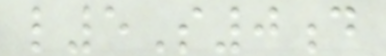l5S0d
